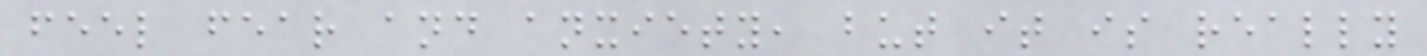feel fear and anxiety, but it is really
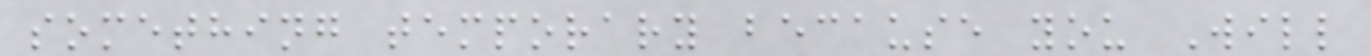something temporary because you Will
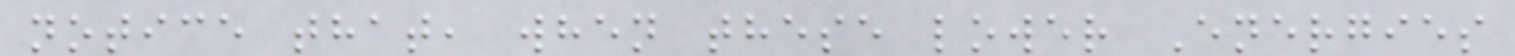notice that, when these lower Energies
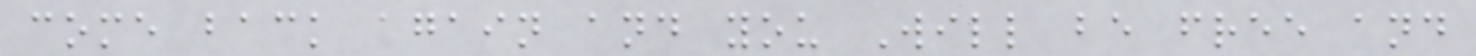come back again and you Will be free and
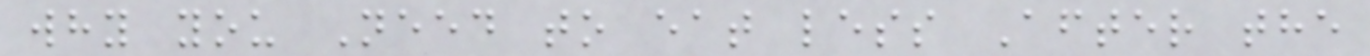why you Need to eat less After the
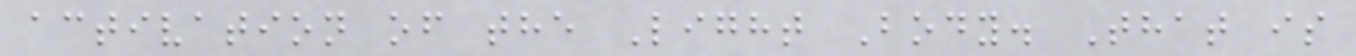activation of the Light Body. That is
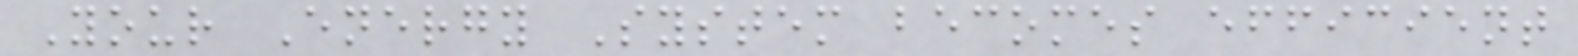Your Energy System becomes efficient
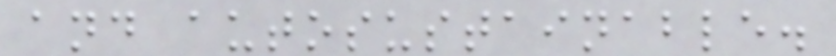and autosustainable.
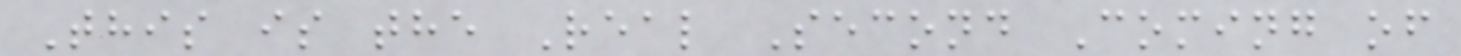This is the Real Second Coming of
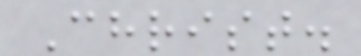Christ.
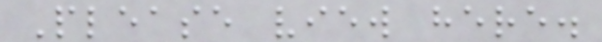Please view here.
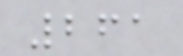261
